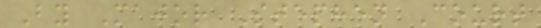By Major Stephen Court
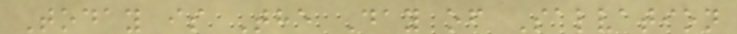Today is The Day of Salvation
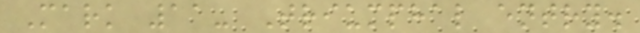Mark 11- Triumphal entry.
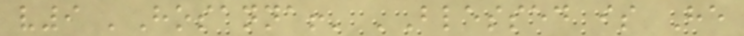v9 'Hosanna!' 'Blessed is He
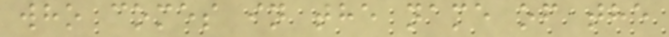who comes in the name of the
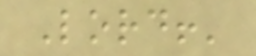Lord!'
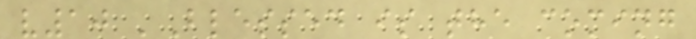v10 'Blessed is the coming
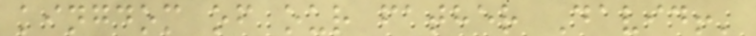kingdom of our father David!'
